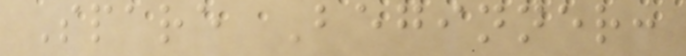Spare Beginner:
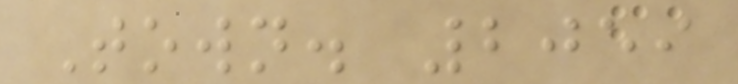Town. 2059
